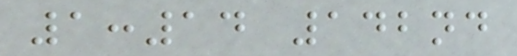1:14 142nd
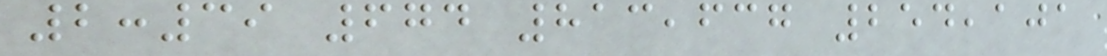2:39 674 813,637 254,101
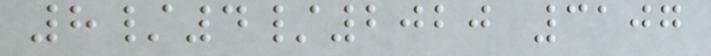8/4/2020 3107
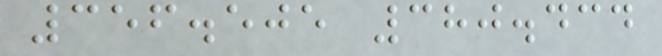356.505 380.434
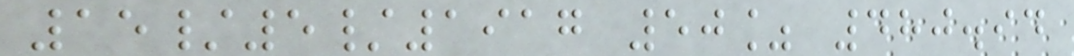15/5/1917 50% 480.94
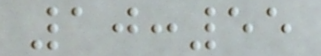10:55
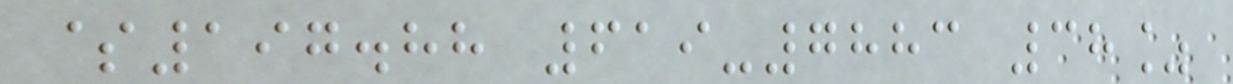$197.88 619-7883 38%
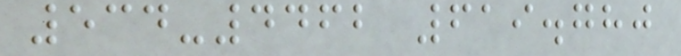534-4462 619.780
